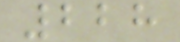228
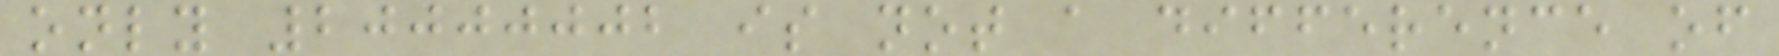only 20000002 is not a difference of
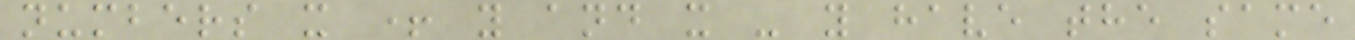numbers x + y and x - y have the same
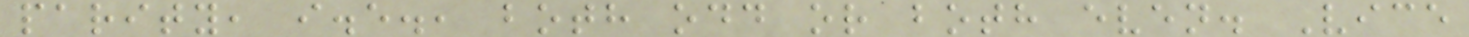parity, i.e., both odd or both even. Vice
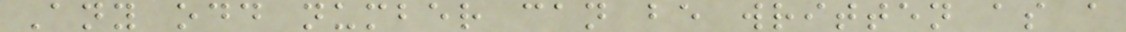Any odd number can be written as a
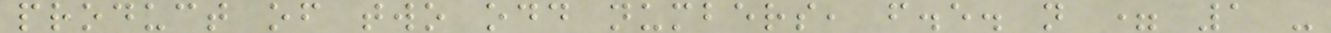product of two odd numbers, f.e. n = 1 -
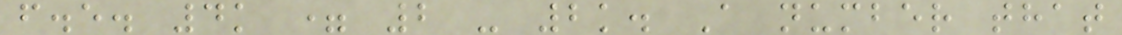f.e. 4k = 2 - 2k. A number that
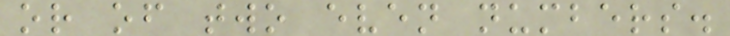or of two even numbers.
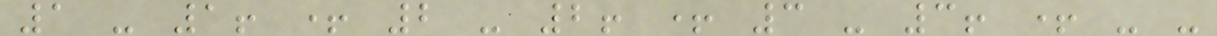1 - 1! + 2 - 2! + 3 - 3! + - -
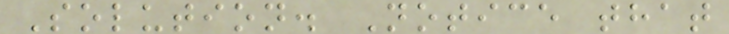Solution. Notice that
